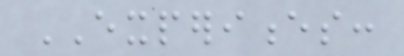EXPERIENCES:
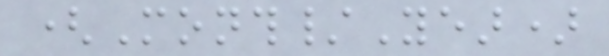(Month/Year)
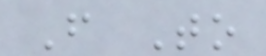From To
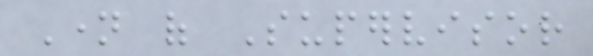Name of Supervisor
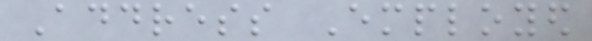Address Employed
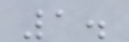1.
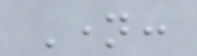Name:
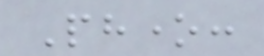Phone:
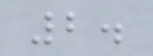2.
